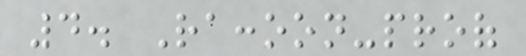4. Raccoon-proof
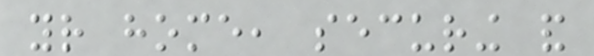your home, securing and
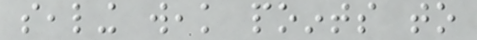sealing weak points to
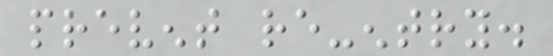prevent re-entry.
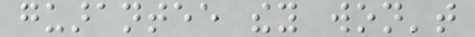guarantee they won't
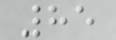85
